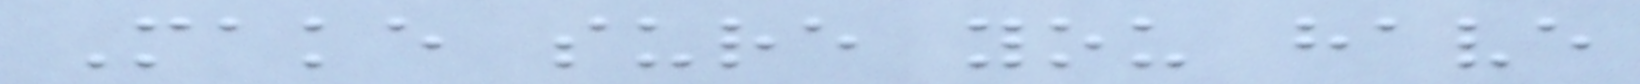Make sure you have
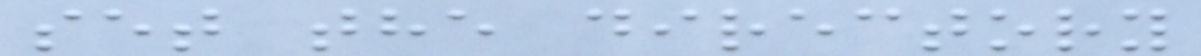set the directory
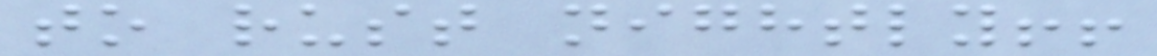to rust nightly!!
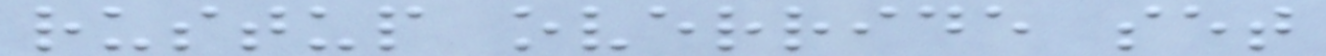rustup override set
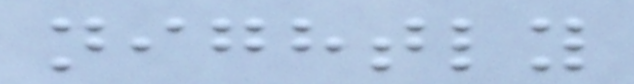nightly
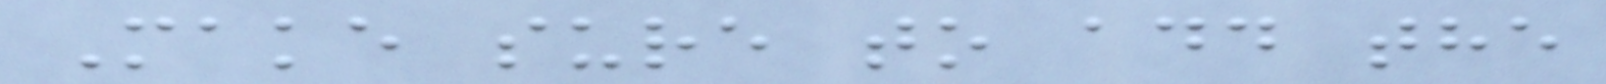Make sure to add the
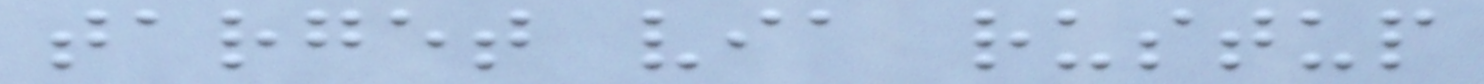target via rustup
